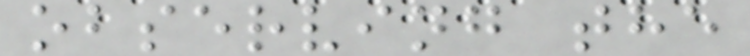observing the
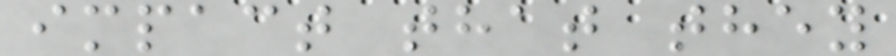impact that they
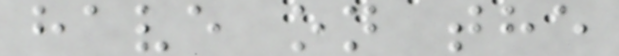have on the
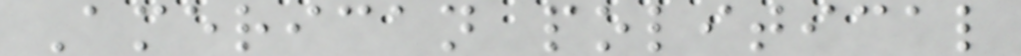American political
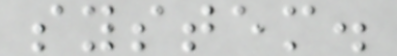system.
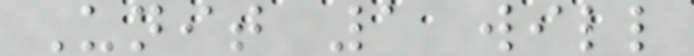Unit 1 will
